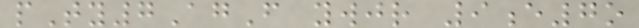pTy7AgF ywjr 9e7o
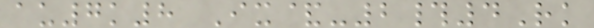au7k8 Ix&-2#4Rk
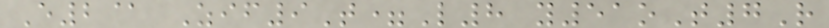E2@ Zif9T=L8 y51oT7R
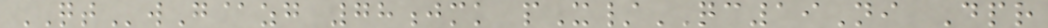QTwG@zg 78jmk pX/QC19Ni Dpr
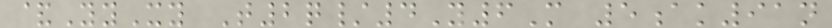&YyXy T2q/4Y6M 5ak91n
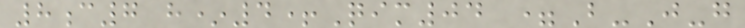8c7 h*4+Qim04 =B-J-g
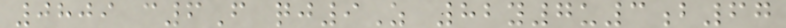0809 c6F qj9Z 82y7u3b67
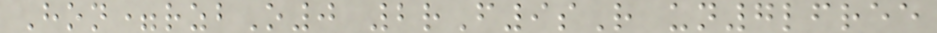Hon=rzbO0 2rF9sR un7lfree
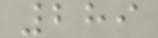289
